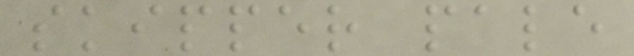skipper pale
